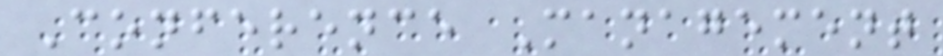Conference Management
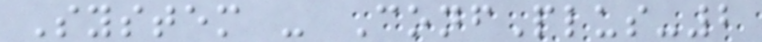System - ConfPlus-2
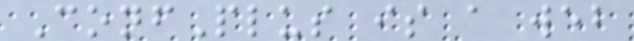ConfPlus is a web
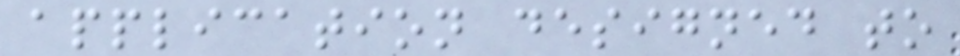application designed to
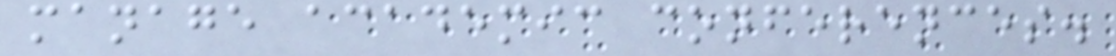manage academic conferences.
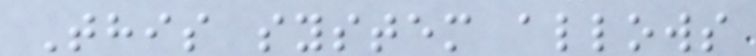This system allows
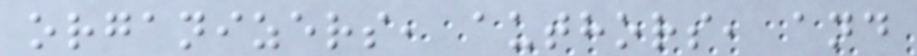organizers, authors, and
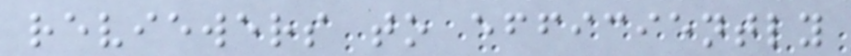reviewers to efficiently
